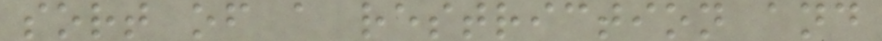sort of a restriction and
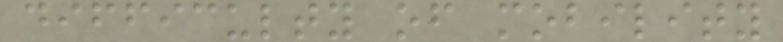difficulty of mobility
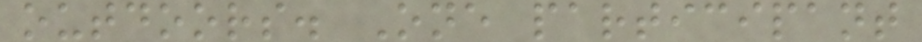outdoors. One participant
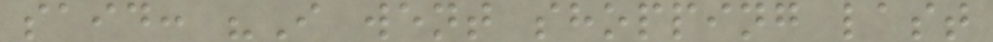said: "I went shopping last
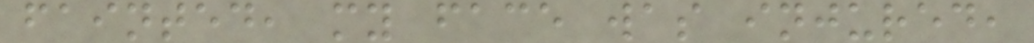fainted, my face was injured,
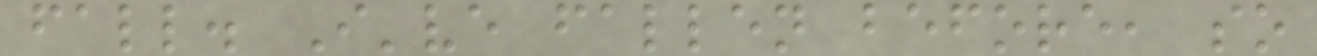fall. I've fallen before, so
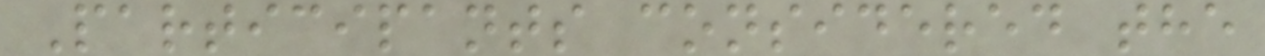Participants considered the
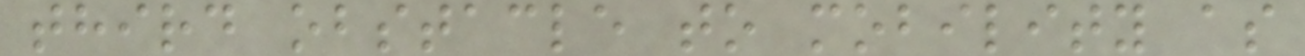third obstacle to mobility as
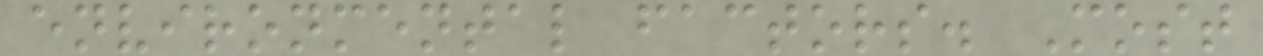environmental factors. Most
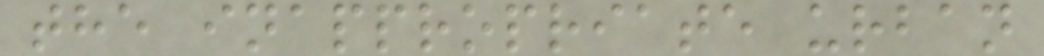the inappropriate urban
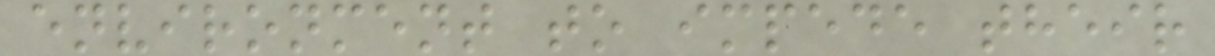environment to impede their
